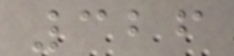326
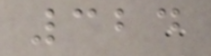324
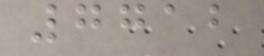7712
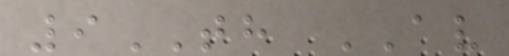9TH AV
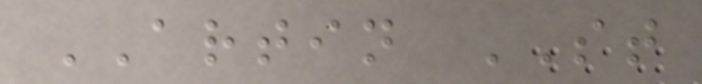ARTIN ST
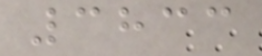3833
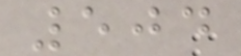504
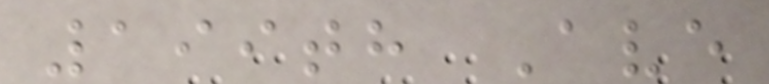199th Ave
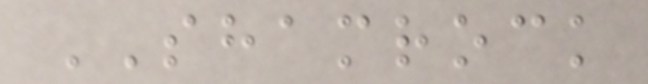SHAMROCK
